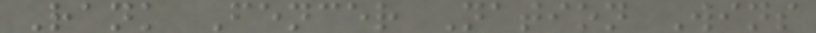Rank Fencer Nation Wins
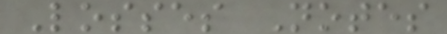Losses Notes
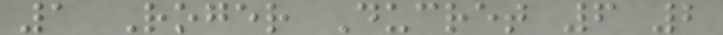1 Roger Ducret 6 2
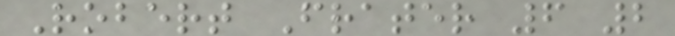Robert Frater 6 2
